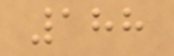188
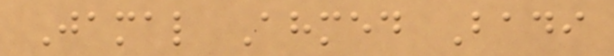Jamal Ahmed Badi
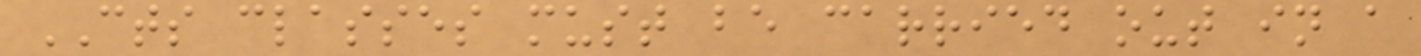CTS classes must be carried out in a
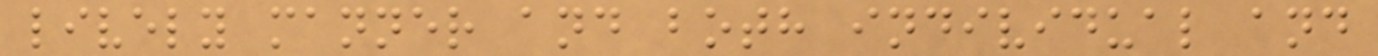lively manner and both individual and
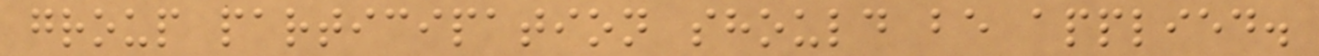group participation should be applied.
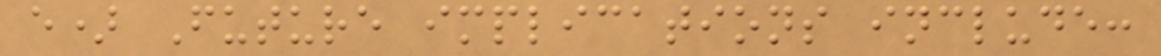e) Future implications include:
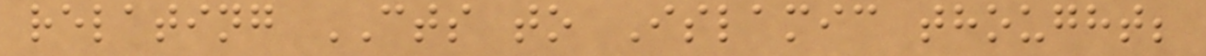relating CTS to Islamic thought;
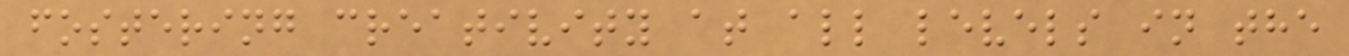fostering creativity at all levels in the
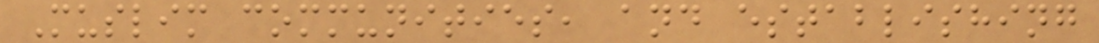Muslim communities, and establishing
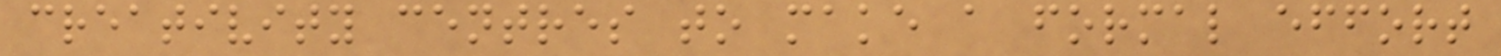creativity centres to make a formal effort
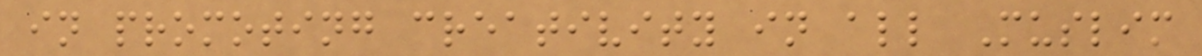in promoting creativity in all Muslim
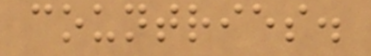countries.
